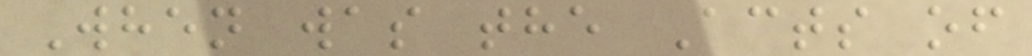When was the Acts of
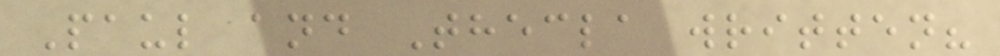Paul and Thecla written?
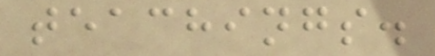teachings.
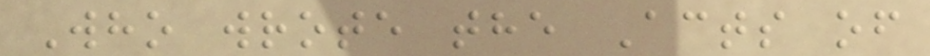Who wrote the Acts of
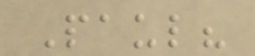Paul?
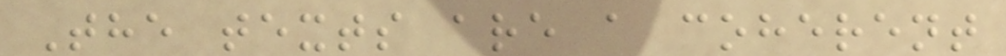The texts are a coherent
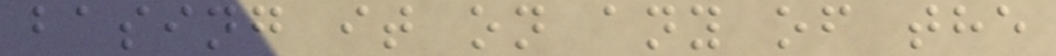basing it on any of the
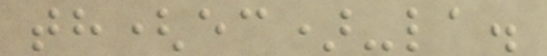th(ec)-la.
